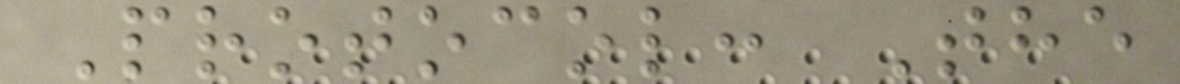Protocol: The
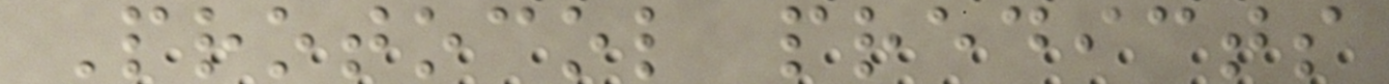Protocol predicts
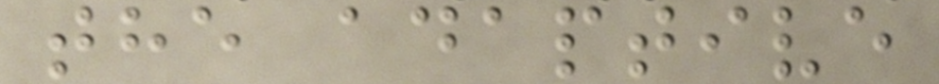the adaptive
